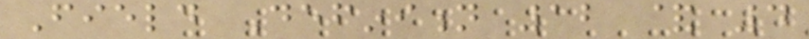Field Definition 12 & 4
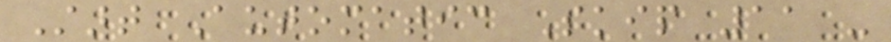Start Automatic Skip 11 -
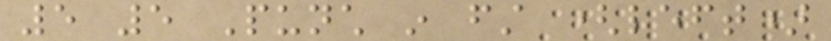5 5 Punch in first (left)
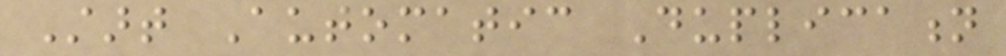Start Automatic Duplication
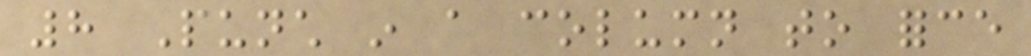8 Punch in a column to force
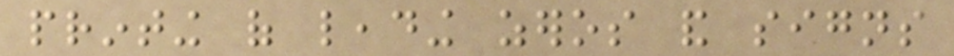printing of leading zeros and signs
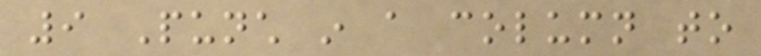9 Punch in a column to
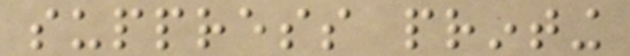suppress printing
